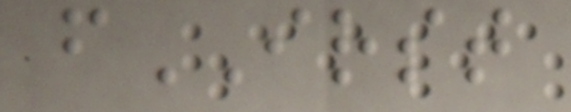fIRST
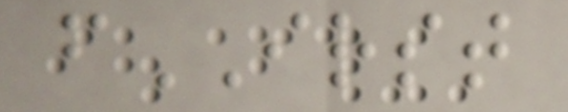fIRST
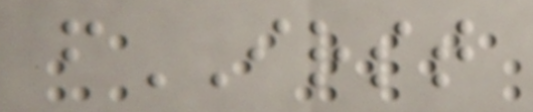fIRST
